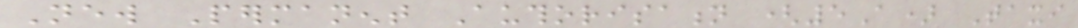New Permanent Authorisation (5A) Taxi
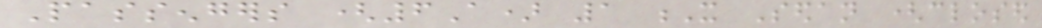Passengers (6A) 1 X Sedan (closed
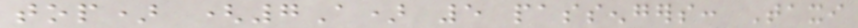top) (7A) 5 passengers: Taxi
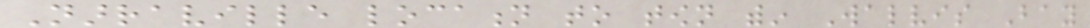Narraville location to town within Walvis Bay
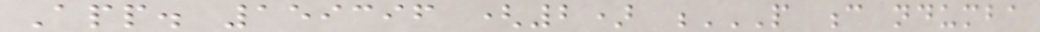App. 159396 (2) P C NDUMBA
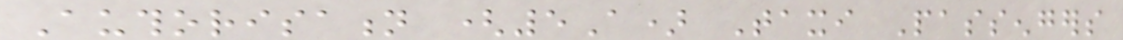Authorisation (5A) Taxi Passengers
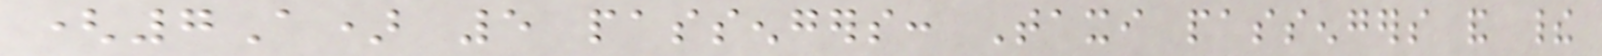(7A) 5 passengers: Taxi passengers and their
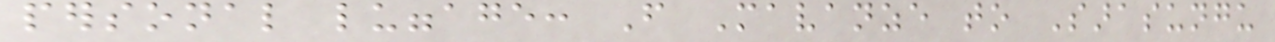personal luggage: From Mavanze to Sarasungu
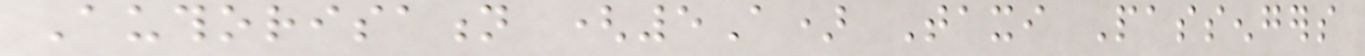Authorisation (5A) Taxi Passengers
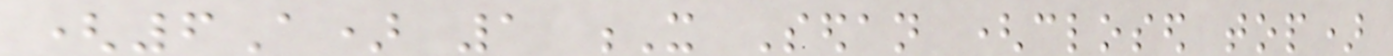(6A) 1 X Sedan (closed top)
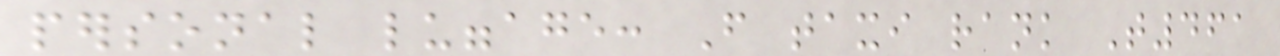personal luggage: From taxi rank T461
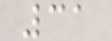31
